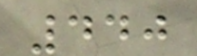440
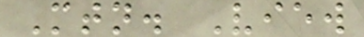Mtn. View
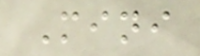Mini
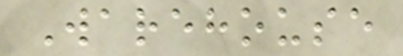Warehouse
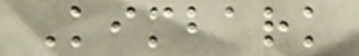Kimbark
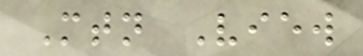Mtn View
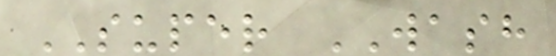SUPER WASH
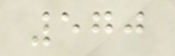570
